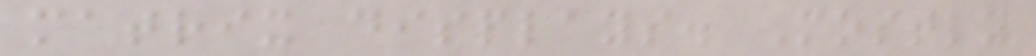matrix displays. Mostly
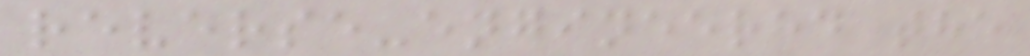reverse-engineered the
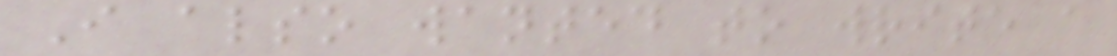I also wanted to write a
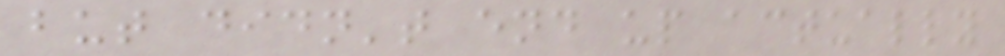but didn't end up actually
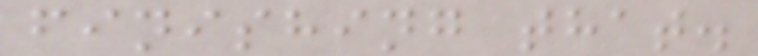finishing that.
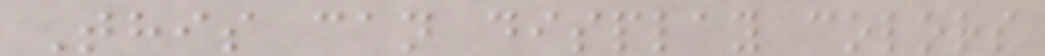This can display colors
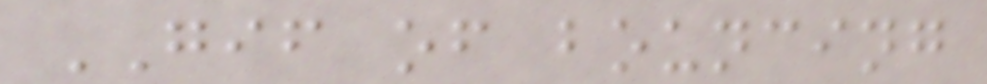GIF of bouncing
